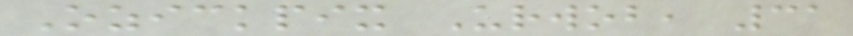Ozickpix Urwob, 31
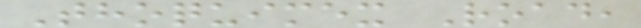Thoquimex Road,
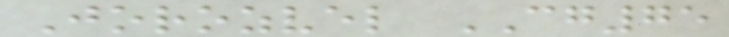Jorozvel CG75
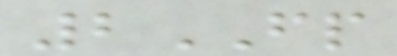2FP
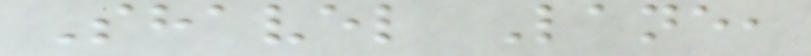Shavel Lane,
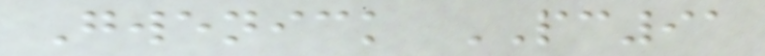Gwenick PC91
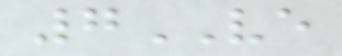7VE
